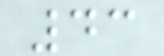43
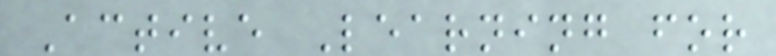Active Learning for
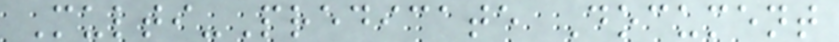Multi-Predicate Document
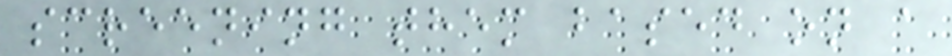screening them based on a
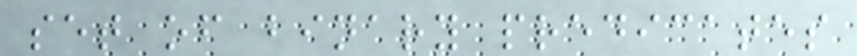set of binary predicates
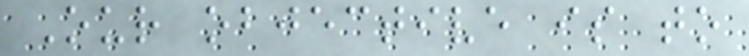Our objective is to
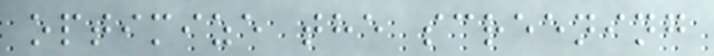optimize the screening
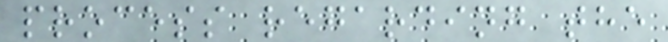process regarding the
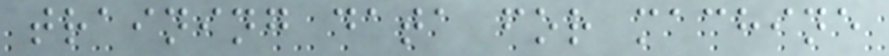training data for machine
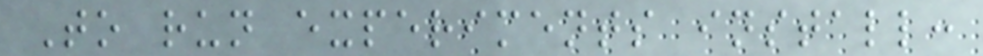To run experiments install:
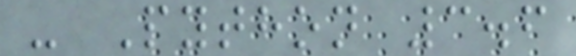- Python 3.6
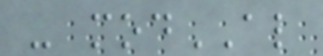- modAL
